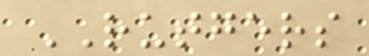RUTGERS
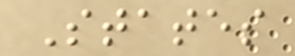States
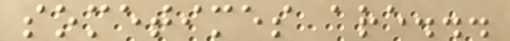sometimes are...
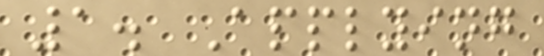1. Applying
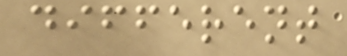different
